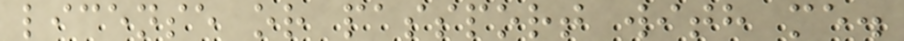license or passport with me.
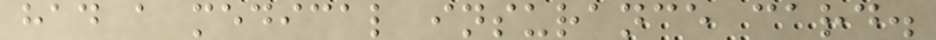had a medical insurance card.
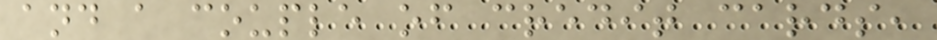and a couple of credit cards,
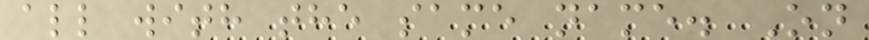all with the same name. On
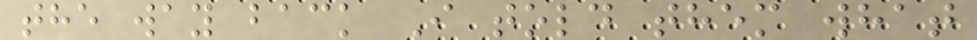the way back I told them what
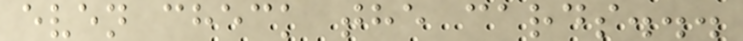even check the cards...
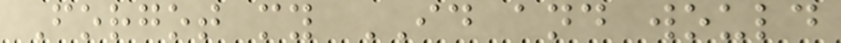Forgot my ID and would
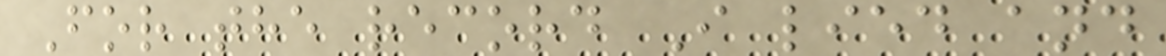For the record I lied and
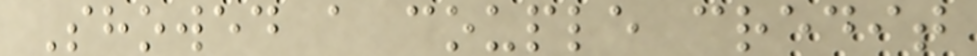Showed a couple credit
